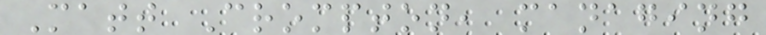Matt Crompton, managing
